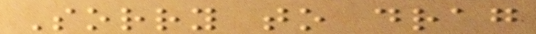Sorry to drag
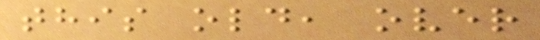this old, over
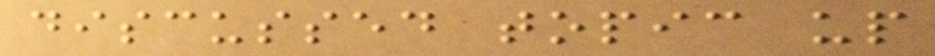discussed topic up
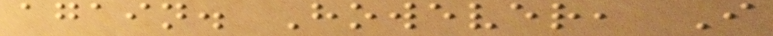again. However, I
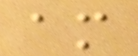am
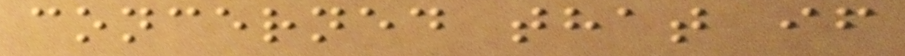concerned that if
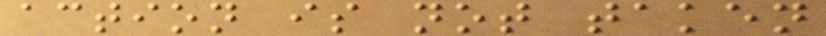action is not taken
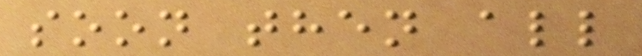soon then all
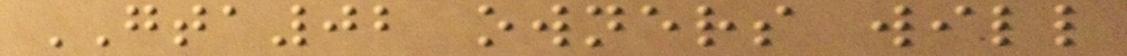GTA02 owners will
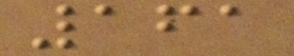161
